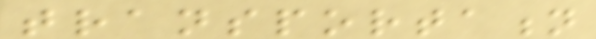transportation
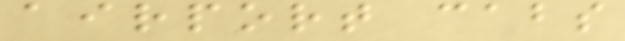airport cabs
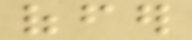offer
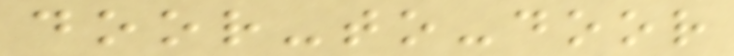door-to-door
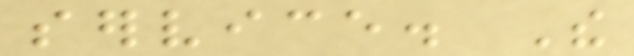service. The
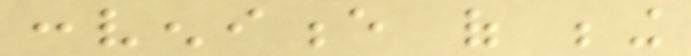convenience of being
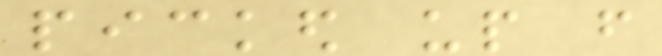picked up from
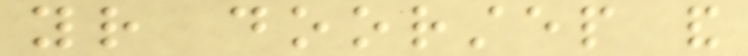your doorstep and
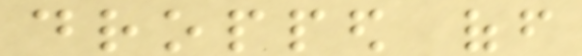dropped off
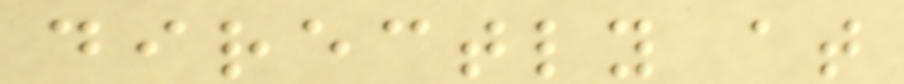directly at
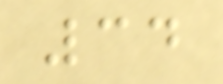34
